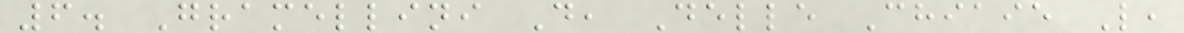6. Gramellini D, Delle Chiaie L,
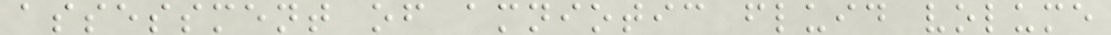assessment of amniotic fluid volume
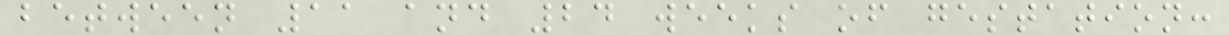between 11 and 24 weeks of gestation:
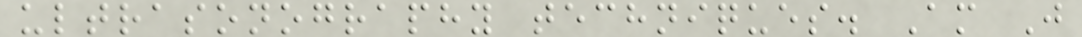ultrasonography techniques. Am J
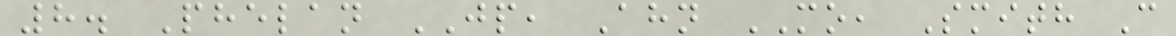8. Phelan JP, Ahn MO, Smith C
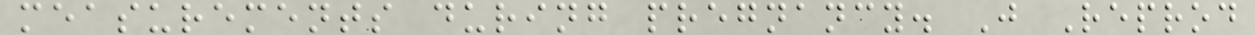measurements during pregnancy. J Reprod
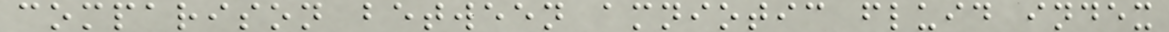comparison between amniotic fluid index
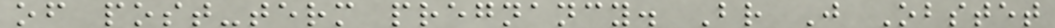of post-term pregnancy. Br J Obstet
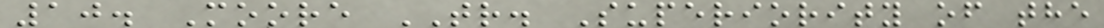10. Moore TR. Superiority of the
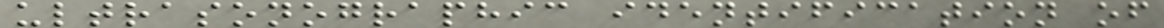ultrasonographic identification of
